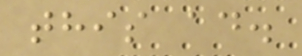this ad.
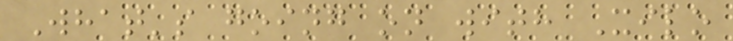What's going on with Xilo
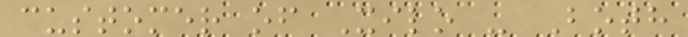customer of Xilo - Both
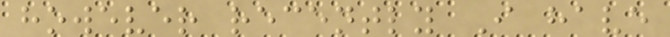however recently I have
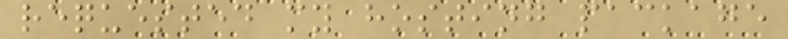requested my hosting package
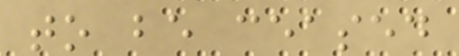to be ceased
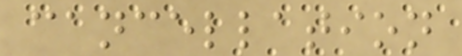cancellation
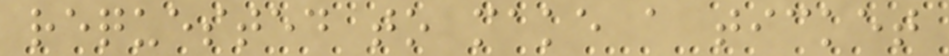requested to make a ticket
